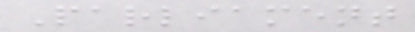Parliament
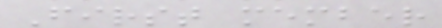First member
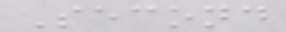Second
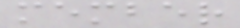member
